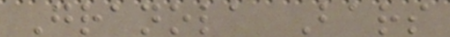Granola Bars
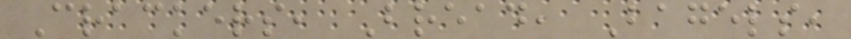Crackers, Bread, Bagels,
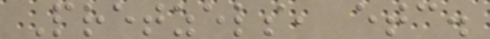Pretzels, etc.
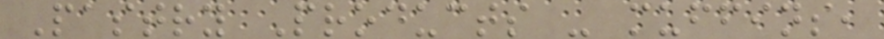Pastry Products - muffins,
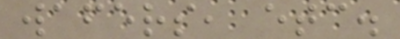wafers, etc.
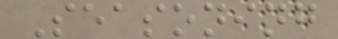Seasoning
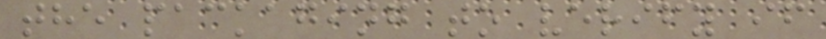the packaging to verify if
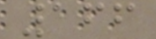166
